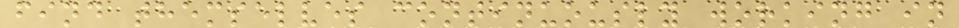find themselves continuously working in
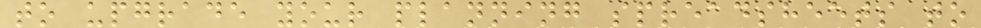to upgrade your planning spreadsheets to
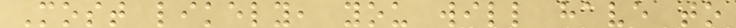Most likely, you will have to
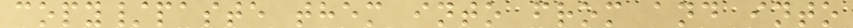copy/paste them into from and into
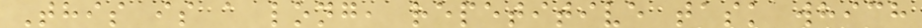This is a long, repetitive task which
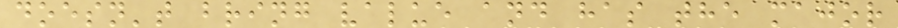doesn't bring value and has the major
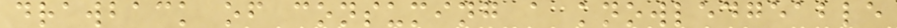drawback of consuming a knowledgeable
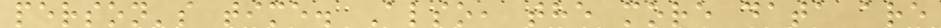person's time. Also, the more data are
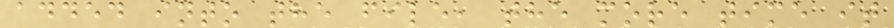added into the file, the more time it
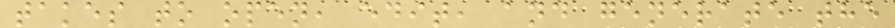takes to open, edit, and generate the
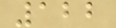122
